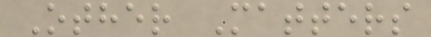Other Matters
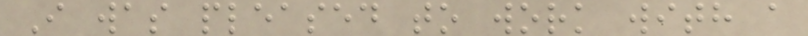I was pleased to work with a
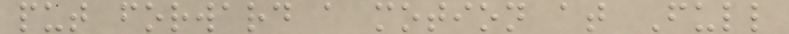put forward a motion at Full
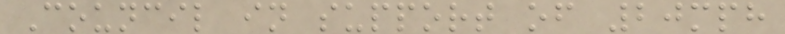Council in support of 20mph
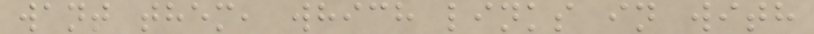want them, which links in with
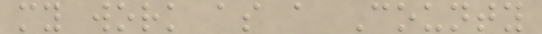my work as a County
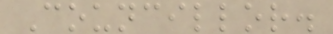Councillor.
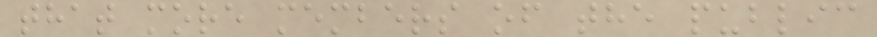that more members of the public
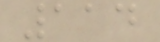114
